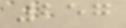257
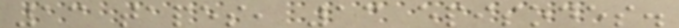13 tapes, 13 episodes.
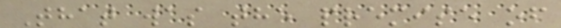That was the premise of
